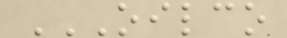OILCO
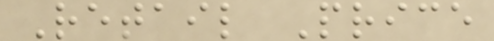Retail Price
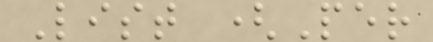List (Per
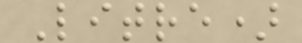Litre)
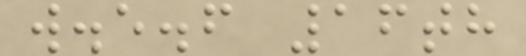w.e.f 16th
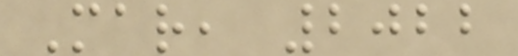Mar, 2022
